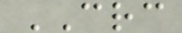CRC
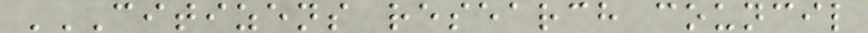CITIZENS RESEARCH COUNCIL
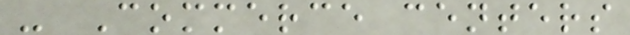- Commerce centers
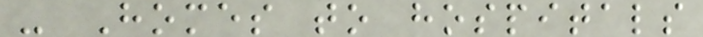- Homes to hospitals
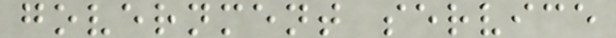government service
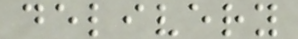delivery
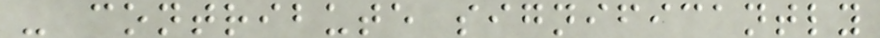- contribute significantly
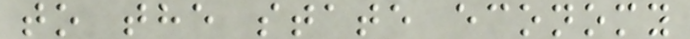to the state economy
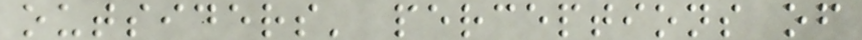outsiders' perceptions of
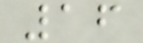16
